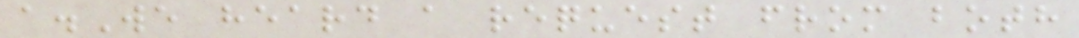a.We heard a request from both
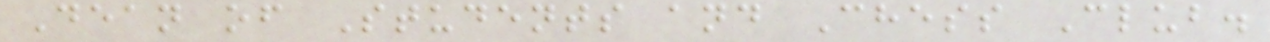Dean of Students and Chess Club.
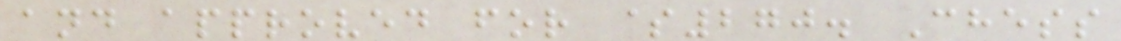and approved for $270. Chess
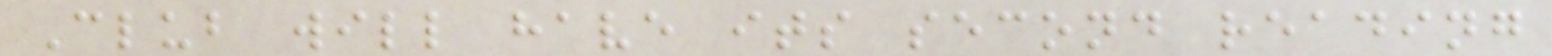Club will have its second reading
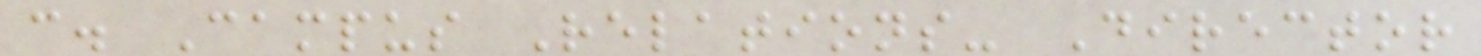c. Campus Relations- Director
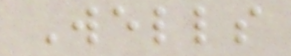Wells
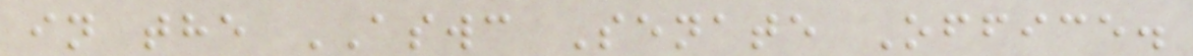in the ASWC Senate Office.
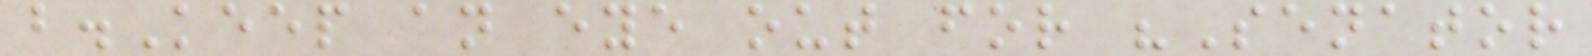b.Keep an eye out for "Senator
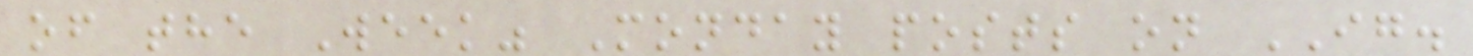of the Week" Monday posts on IG.
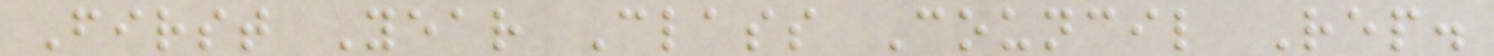First Year Class Council Rep.
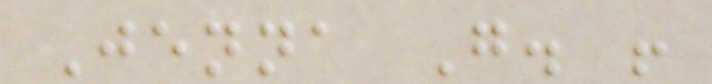Jenna G. !
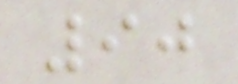90
